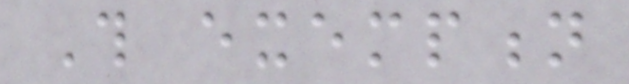This exemption
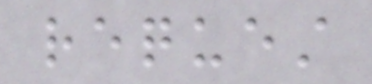request
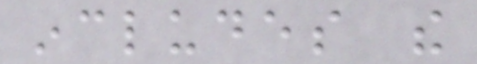includes the
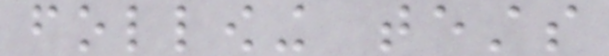following tests
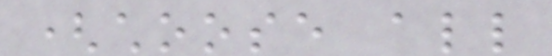(choose all
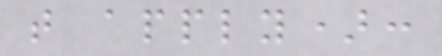that apply):
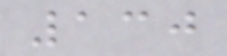130
